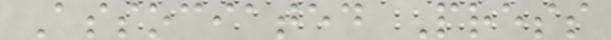Associated Press
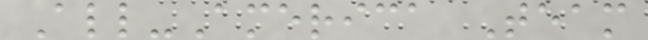All-America Team
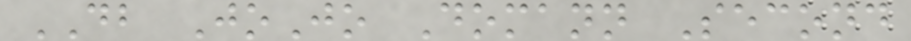DB JoJo Domann Second
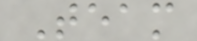Team
